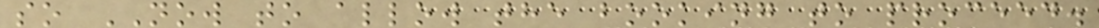so NOW to allow the booking to proceed.
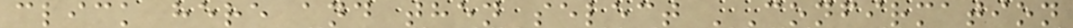click here and then select 'Confirmation
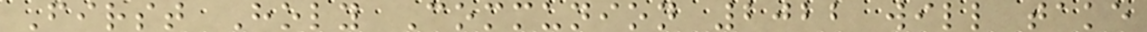First Holy Communion 2022 will take
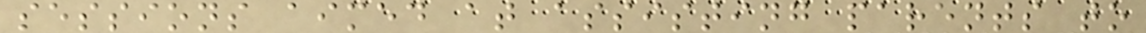sessions aimed at assisting parents to
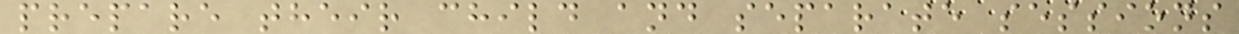prepare their child and separate sessions
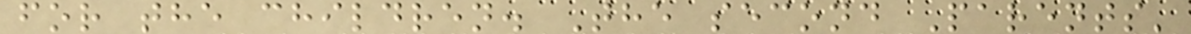for the children. The second Parents'
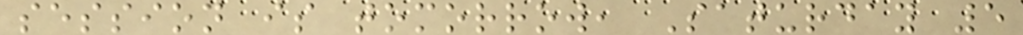session is tomorrow, Saturday 5
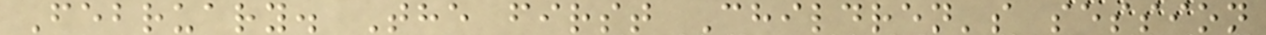February. The first Children's session
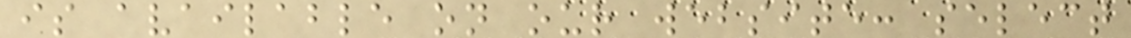is available on our website: select
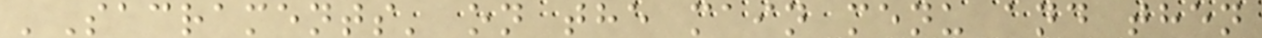'Sacraments' on the main menu and then
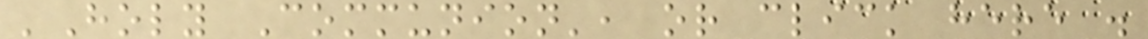'Holy Communion', or click here .
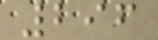296
